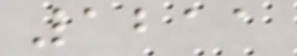1211
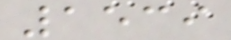1539
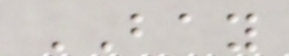BAY
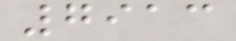7913
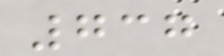737
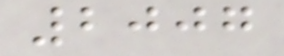2007
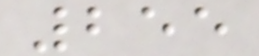255
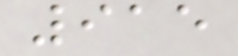915
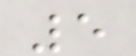5
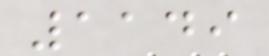1149
